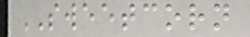SWEETCORN
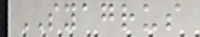SYAGRUS
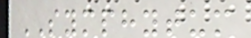SYMPHYTUM
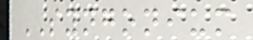SYNGONIUM
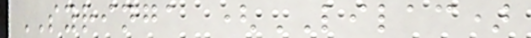SYRINGA (LILAC)
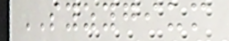SYZYGIUM
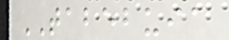TABEBUIA
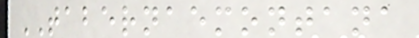TABERNAEMONTANA
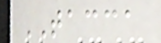TACCA
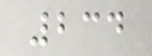234
